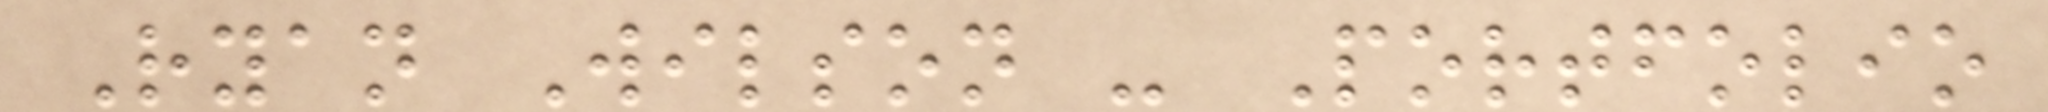Ryan Wilson - Portfolio
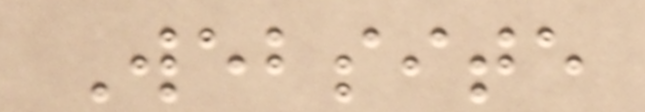Website
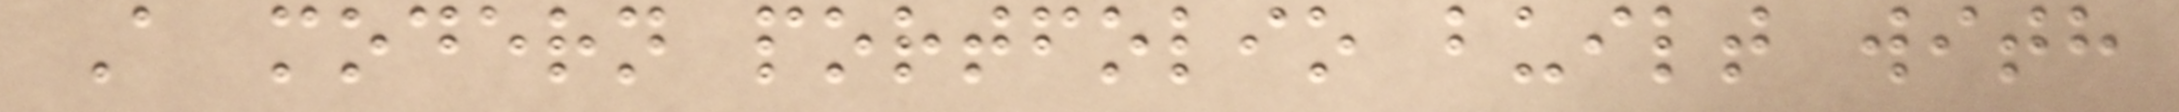A modern portfolio built with
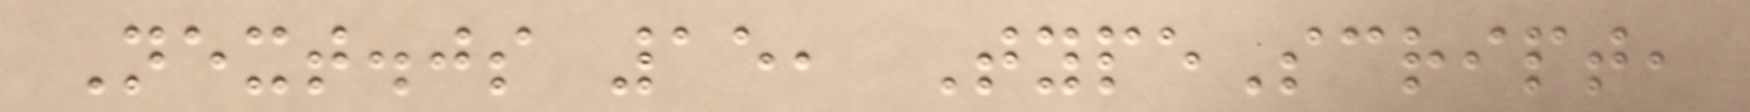Next.js 15, TypeScript,
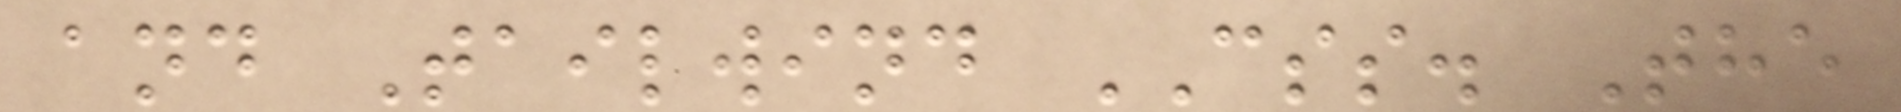and Tailwind CSS. The
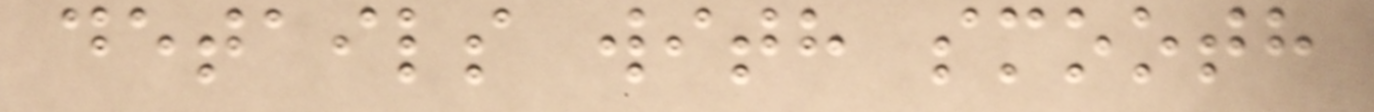details with smooth
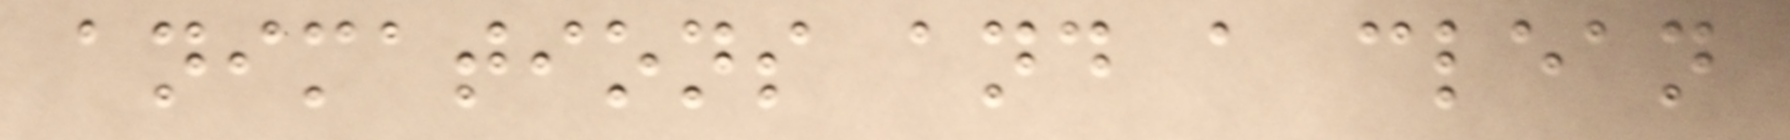animations and a clean
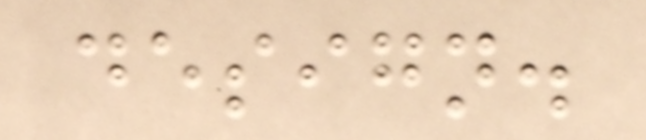design.
